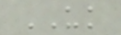UK
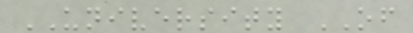UNIVERSITY OF
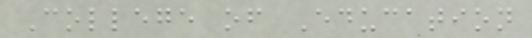College of Education
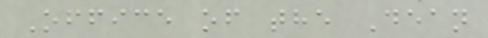Office of the Dean
